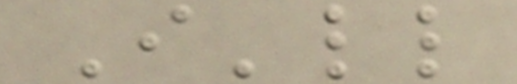I'll
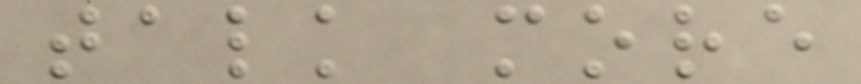talk more
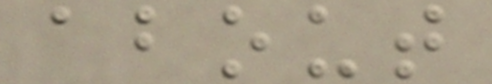about
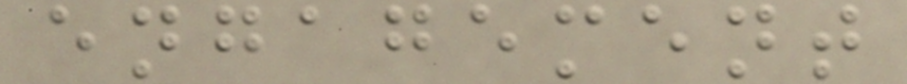engagement
